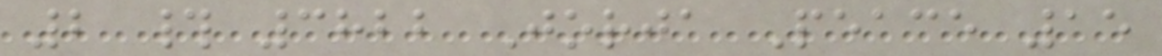2 # 3822 Jorja Peace 15
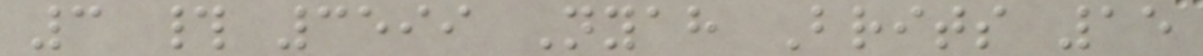3 # 3599 Nyah Brits 15
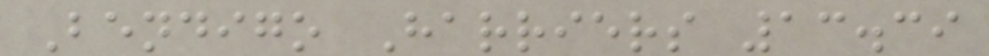Bendigo Harriers 13.39
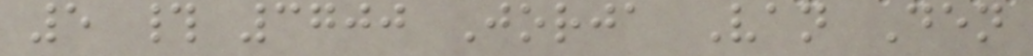5 # 3700 Jorja Van Den
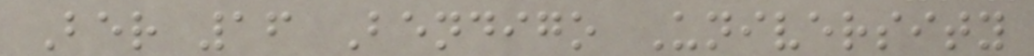Ber 16 Bendigo University
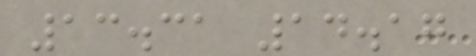13.31 14.17
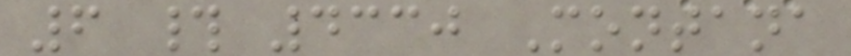6 # 4330 Montana
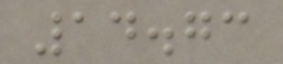14.73
